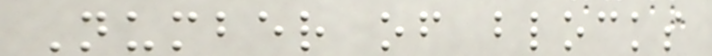Number of blocks
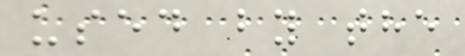used by the
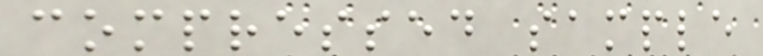compressed sample
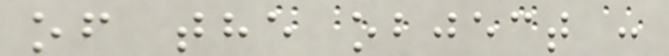of the object :
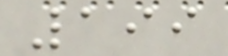199
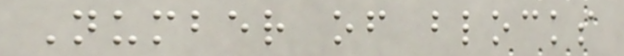Number of blocks
